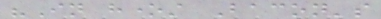"In honest Bacon's
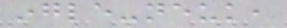ingle-neuk,
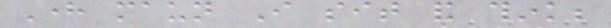Here maun I sit and think;
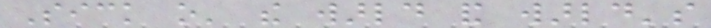Sick o' the warld and warld's
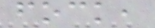fock,
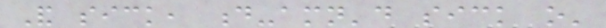And sick, d-amn'd sick o'
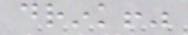drink!"
